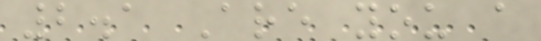2.1 Are you a
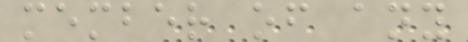member of any
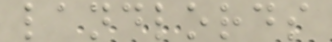landlords
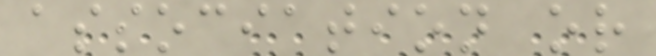association or
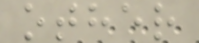other
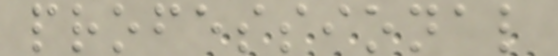professional
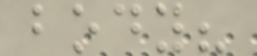body?
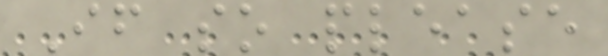If so please
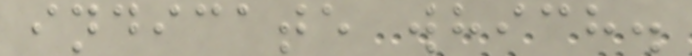indicate which.
